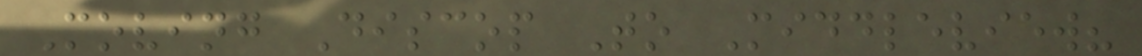Moving Discop To Middleview?
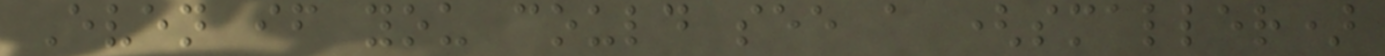Even if you could see a (smaller)
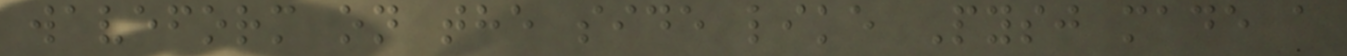waveform on the side like Pysj made a
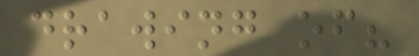drawing of?
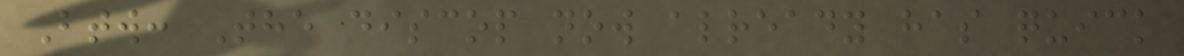Btw: The discop now already has quick
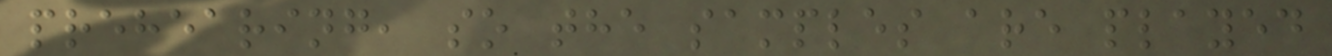prehearing, so the samples are played
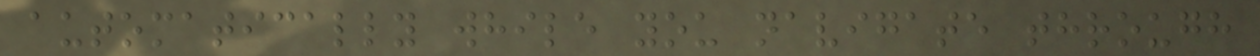automatically while you navigate through
